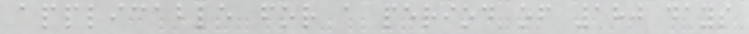applicable for a period of 180 days
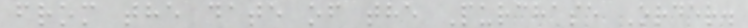from the date of the Purchase Order.
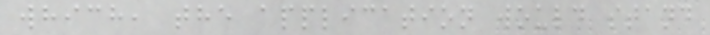which, the application would stand
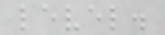level.
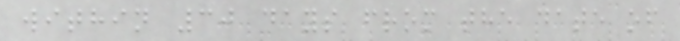within 30 days from the date of
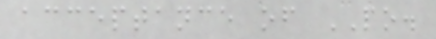acceptance of PO.
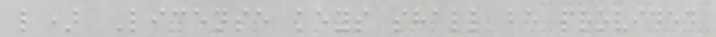l) License keys shall be provided
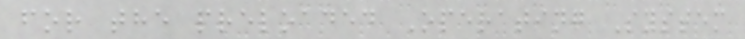for the preloaded Operating System
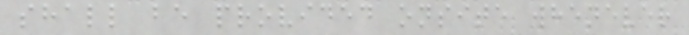shall be provided onsite whenever
